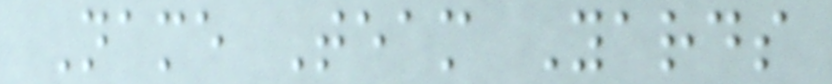Name Team Yards
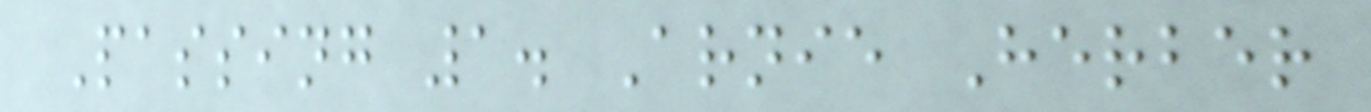Passing 1. Arnie Herber
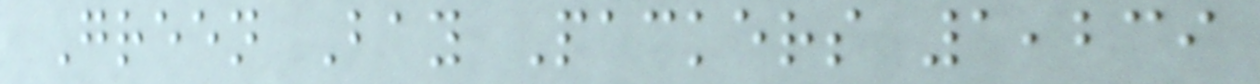Green Bay Packers 1,239
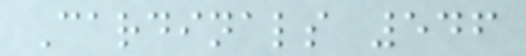Cardinals 546
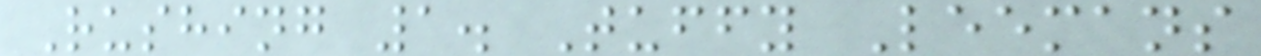Rushing 1. Tuffy Leemans
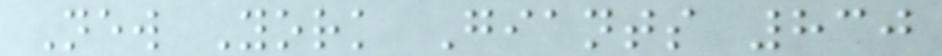New York Giants 830
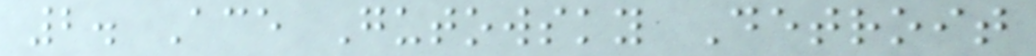2. Ace Gutowsky Detroit
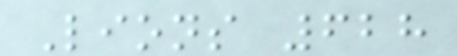Lions 628
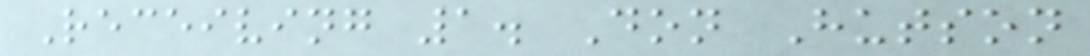Receiving 1. Don Hutson
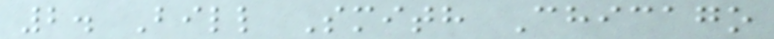2. Bill Smith Chicago
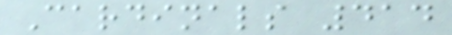Cardinals 414
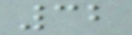32
